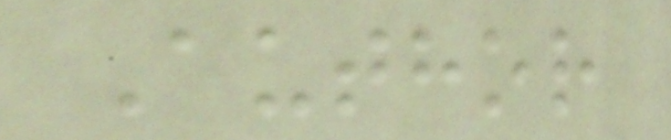Author
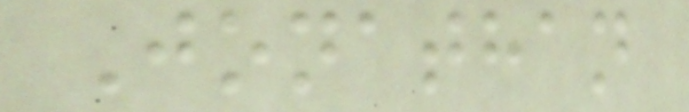Jonathan
